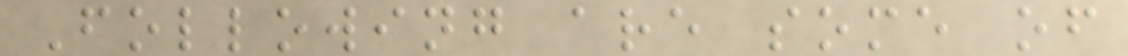Following are some of
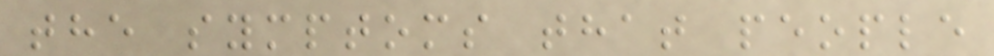the symptoms that people
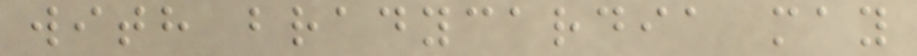with bradycardia may
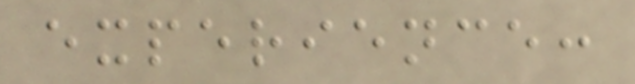experience:
